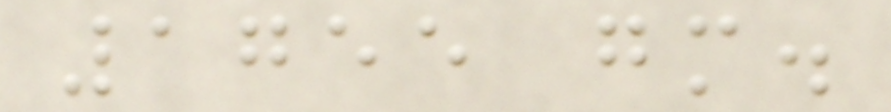1755 gm.
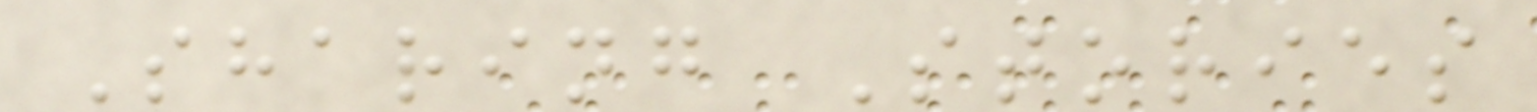Sharing Stories
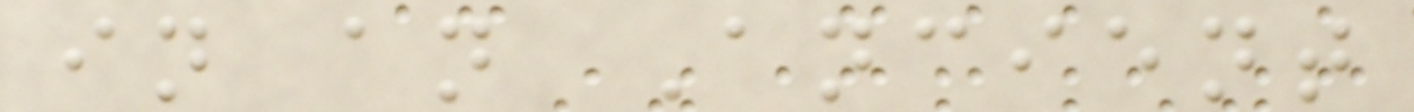in an Ancient
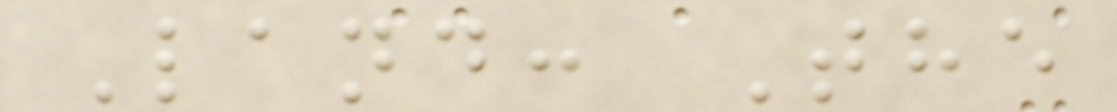Land: The
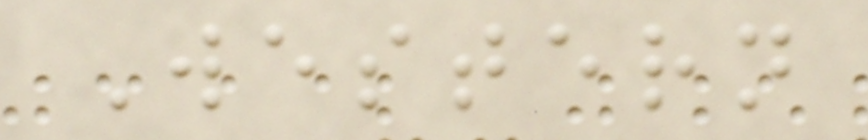Western
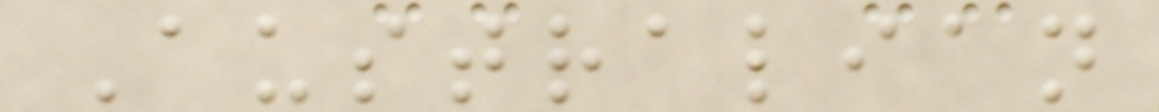Australian
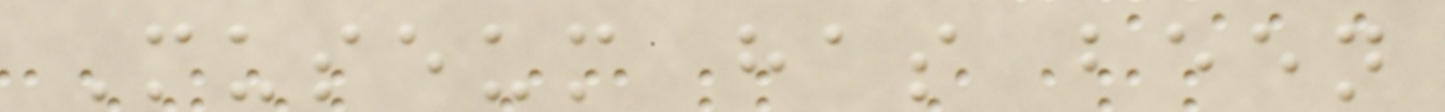Museum has been
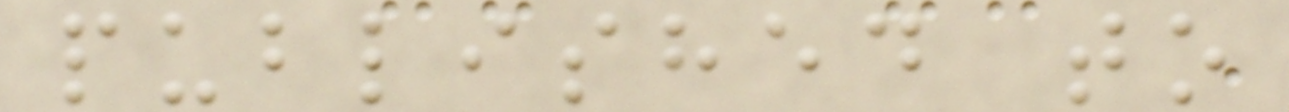published to
